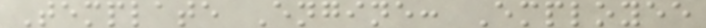Template Engine: Employee
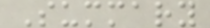Summary
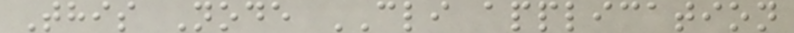This Node CLI application
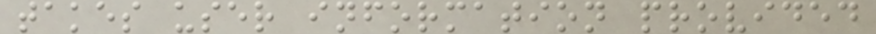takes user information provided
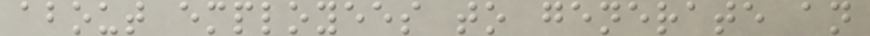about employees to generate an
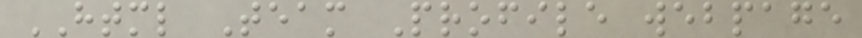HTML Team Profile webpage
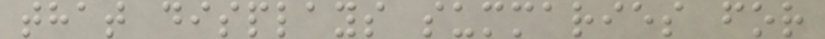that displays summaries for
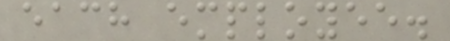each employee.
